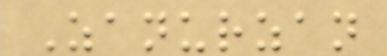Zanurzan
